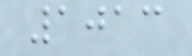1013
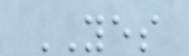YES
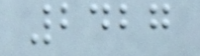2427
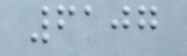6107
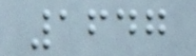1647
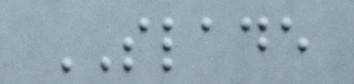SLADE
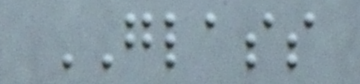GLASS
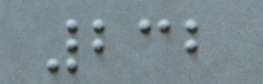232
